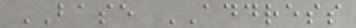BASE ADDRESS
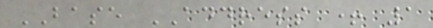BASE ADDRESS + 1
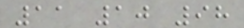11 10 98
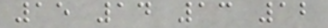15 14 13 12
